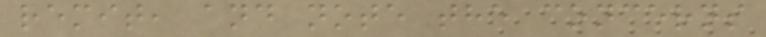remit, and note the concerns
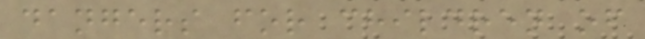dangers for children of
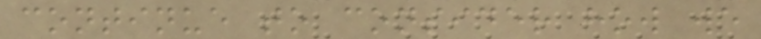continue to consider how we
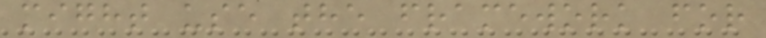might use the framework for
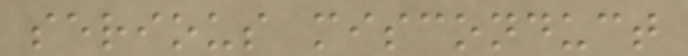serious misconduct
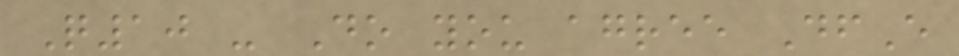Q10 - Do you agree DfE
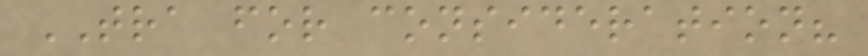TRA for consideration?
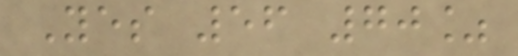Yes 56 70%
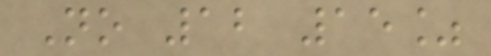No 12 15%
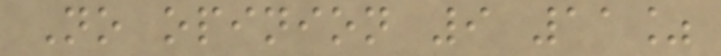No opinion 9 11%
